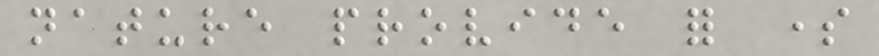nature provide for some
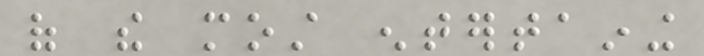of the most entertaining
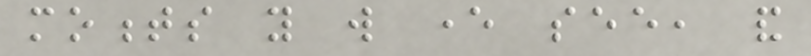moments you will ever see, and
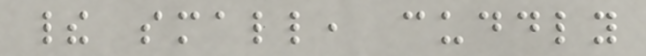their small, cuddly
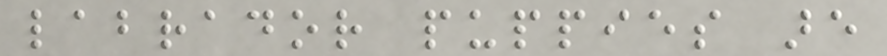labrador puppies are
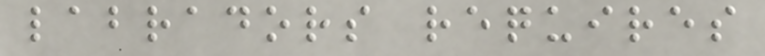labradors requires
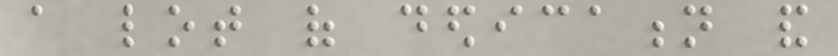a lot of dedication and
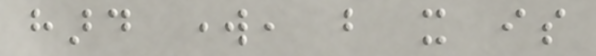hard work, but it is
